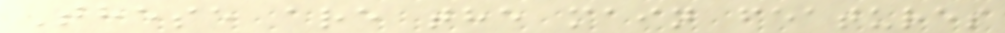These are the main features
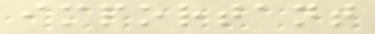important
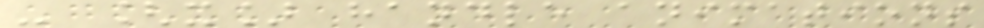- [x] handle animations
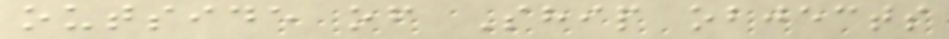outside of Ship objects
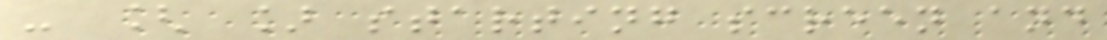- [ ] starting screen and
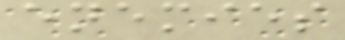enemies
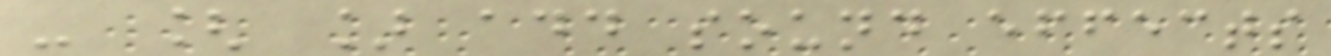- [ ] add sound effects
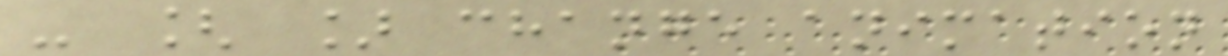- [ ] change animation
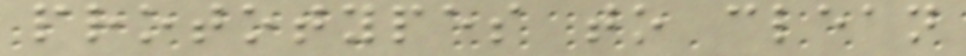prototypes to clean
